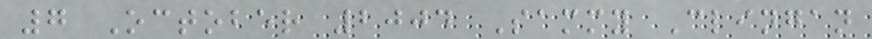7 October 2004 Sammy Clingan
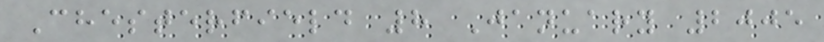Chesterfield 8 January 2005
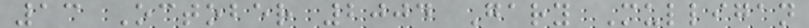13 October 2004 Gary Mulligan
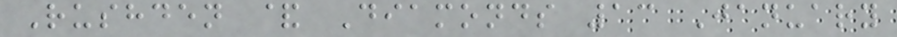Rushden & Diamonds 13 January
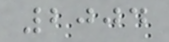2004
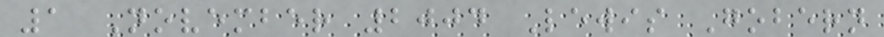1 November 2004 Lewis Gobern
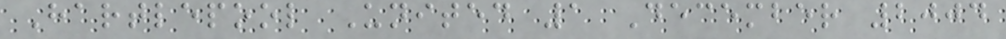Hartlepool United 1 December 2004
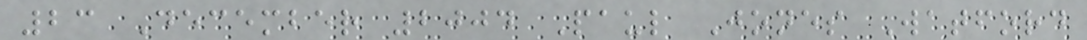23 December 2004 Paul Jones Watford
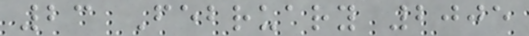23 February 2005
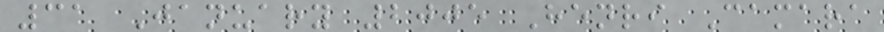31 January 2005 Henri Camara
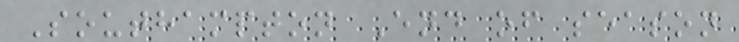Southampton End of season
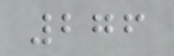276
